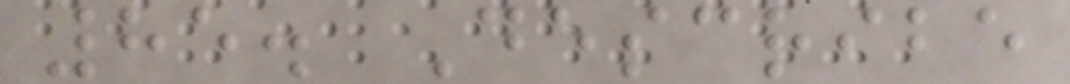85. Describe
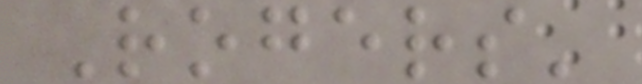Rogers'
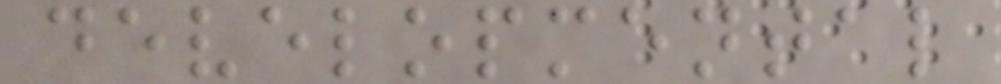developmental
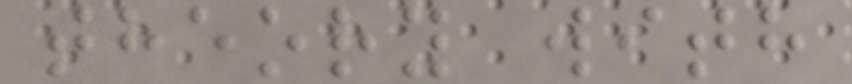theory with
